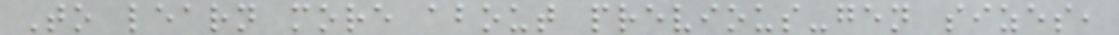To learn more about previous-gen sizes,
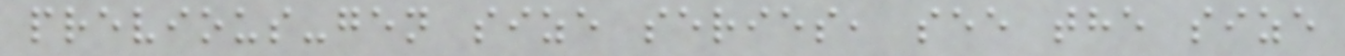previous-gen size series, see the size
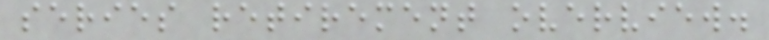series retirement overview.
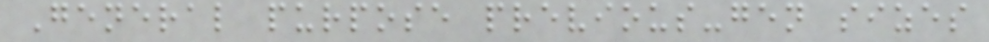General purpose previous-gen sizes
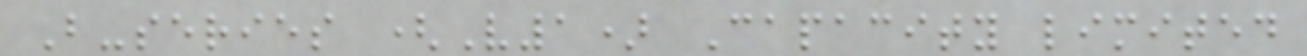B-series (V1) Capacity limited
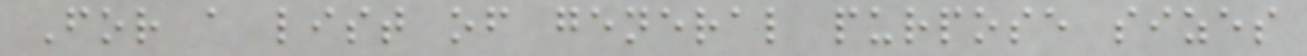For a list of general purpose sizes
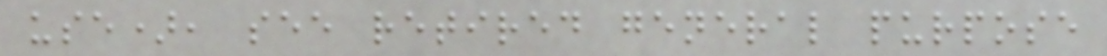use), see retired general purpose
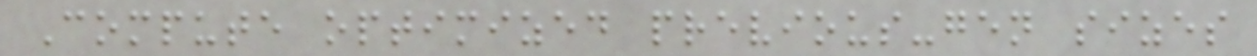Compute optimized previous-gen sizes
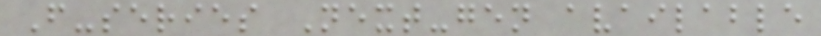F-series Next-gen available
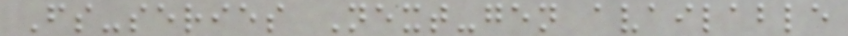Fs-series Next-gen available
